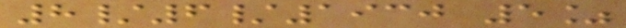8/6/1930 5%
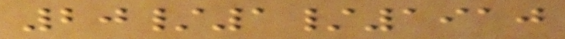20/1/1910
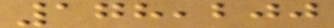178,200
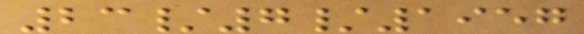23/7/1957
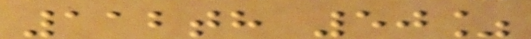112th 50%
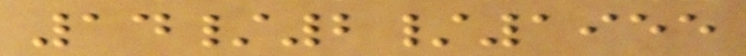14/2/1955
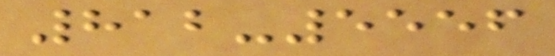812-5556
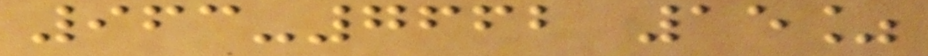963-7662 15%
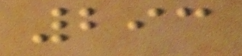293
